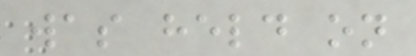was held on
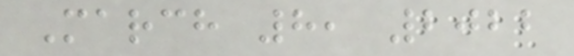March 8, 2022
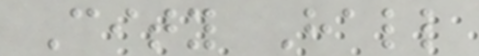City Hall
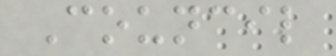Council
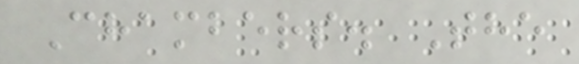Chambers. The
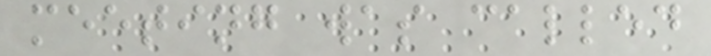meeting was called
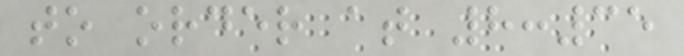to order at 8:35
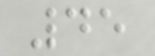45
